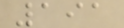191
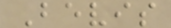Bevis
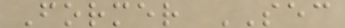Former SEC
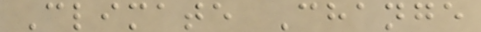Climate Change
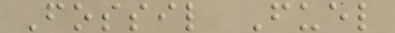Fossil Fuel
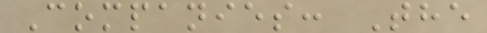Companies: The
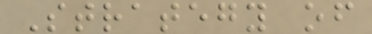Strategy of
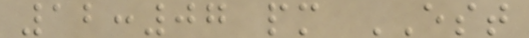12:07 pm EST
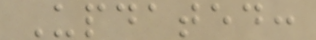Updated:
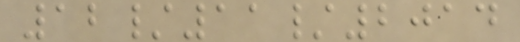12/11/2014
